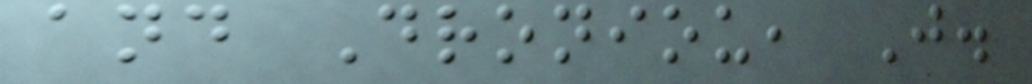and Droniou, J.
